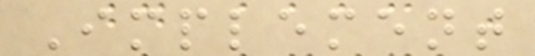Implement
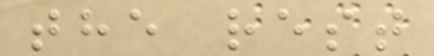the rest
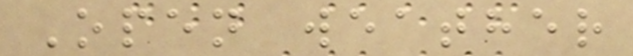Open weather
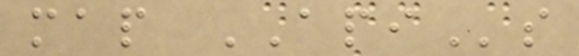map APIs
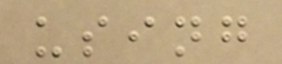using
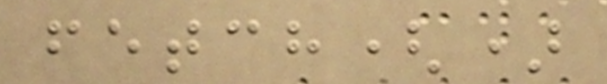fetch()
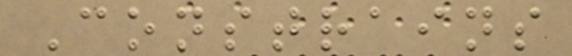Constrains
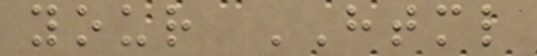your HTML
